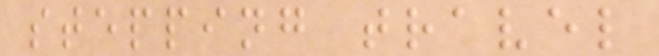stepping travel
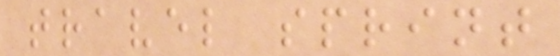travel sprint
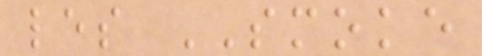les SMOKE
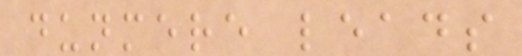dunmere leads
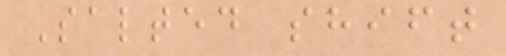Salted shift
